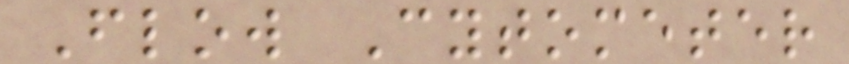Flow Cytometer
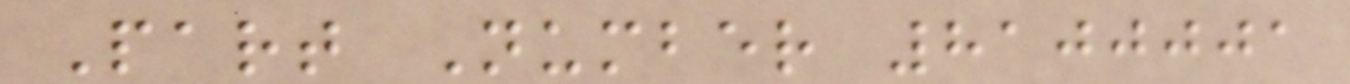Part Number 8100001
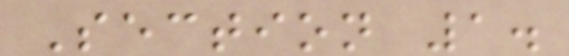Section 1.
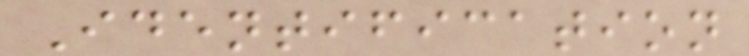Identification
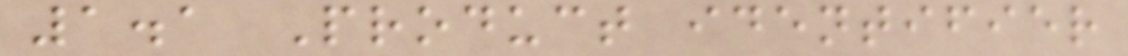1.1 Product identifier
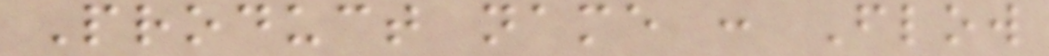Product name : Flow
